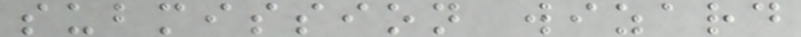submission wizard
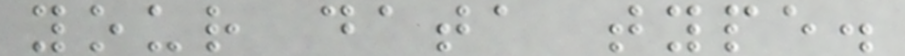your data type.
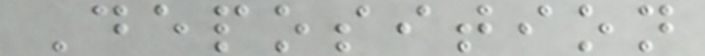Deposition
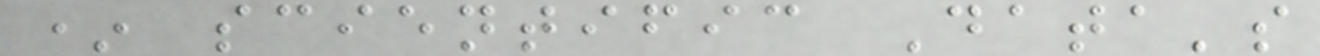* scientific Data's
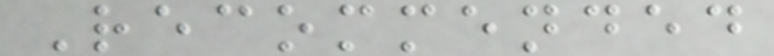Recommended
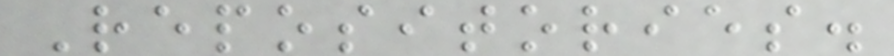Repositories.
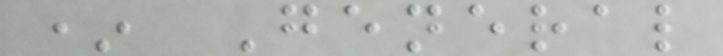* General
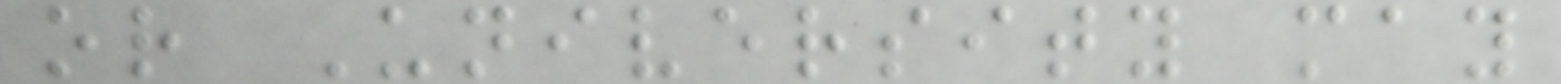or University may
